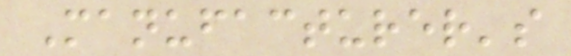Manufacturer's
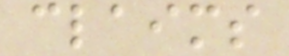claims
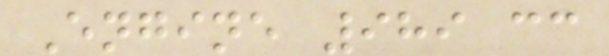Engine 989 cc
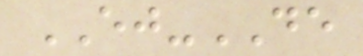EJ-DE
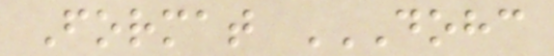Format DOHC
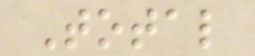Total
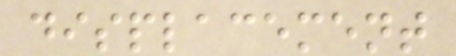displacement
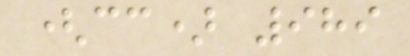(cc) 989
